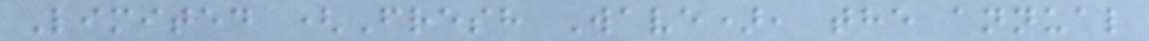Limited (Fresh Wave), the annual
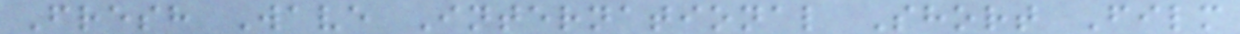Fresh Wave International Short Film
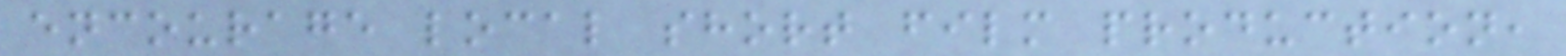encourage local short film production,
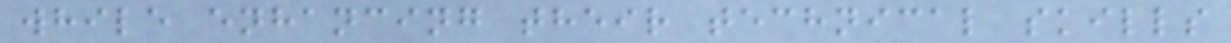while enhancing their technical skills
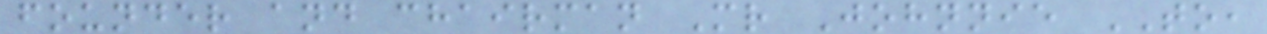founder and chairman Mr Johnnie TO,
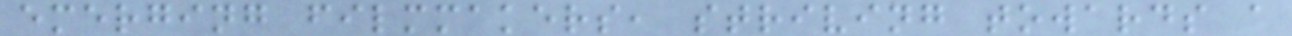emerging filmmakers, striving towards a
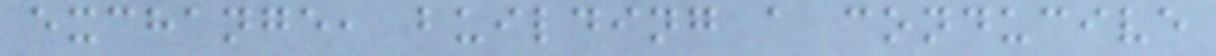exchange, building a conducive
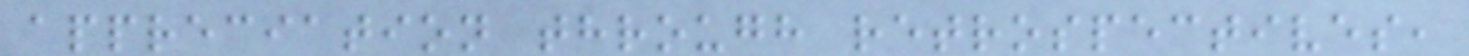appreciation through retrospectives,
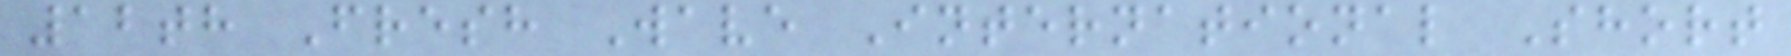12th Fresh Wave International Short
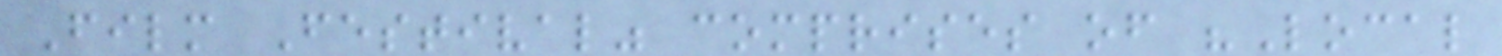Film Festival" comprises of "Local
